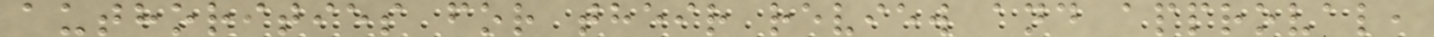authorities for their review and approval,
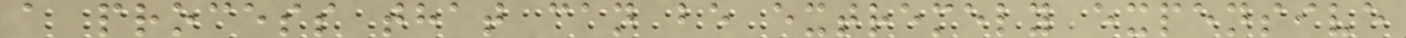a process that can be extremely expensive
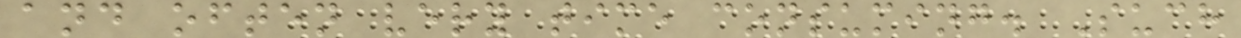and often very time consuming. Such
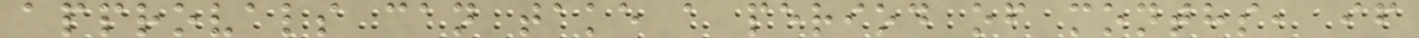approvals can take a period of months, if
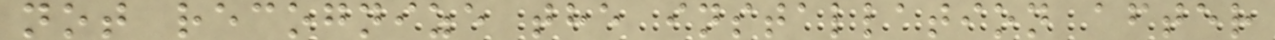not recognize the installation after
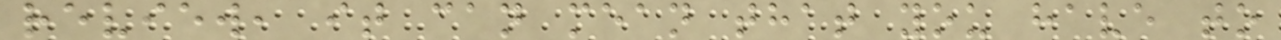review, it can mean that you have to
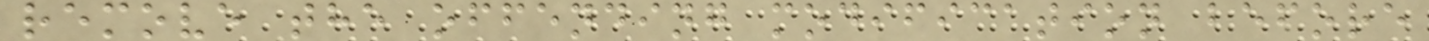remove the offending modification before
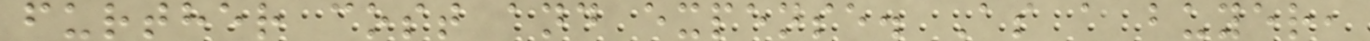further cost and expense. As a buyer,
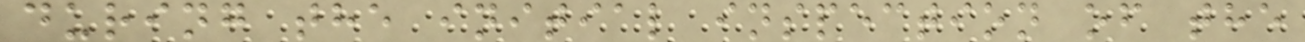during the initial inspection of the
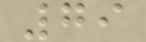79
